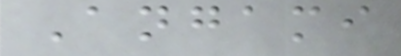Angami
